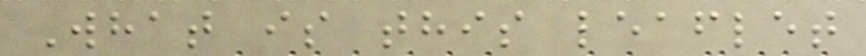What is this leaflet
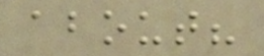about?
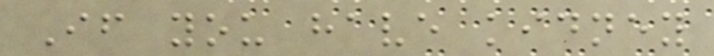If you have kidney
